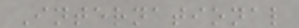International
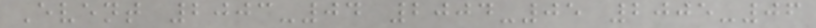Event 2003-04 2004-05 2005-06
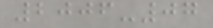2006-07
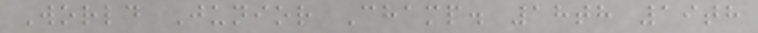World Junior Champ. 18th 19th
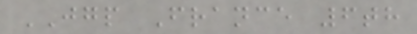JGP France 6th
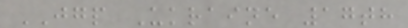JGP Ukraine 17th
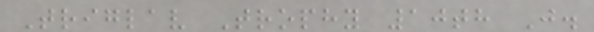Triglav Trophy 10th J.
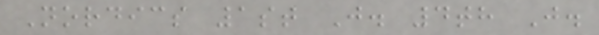Nordics 1st J. 4th J.
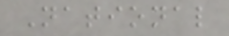National
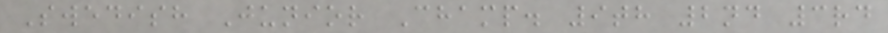Swedish Junior Champ. 9th 2nd 3rd
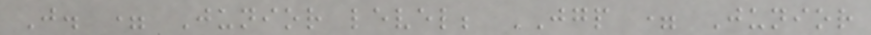J. = Junior level; JGP = Junior
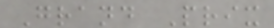Grand Prix
